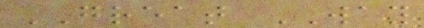GREAT WAY
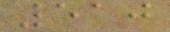510
